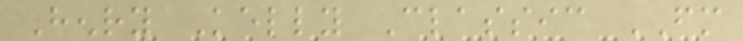Henry Kelly Classic FM
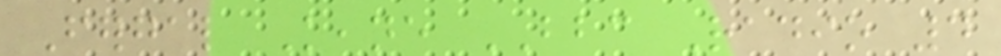Fergal Keane BBC Radio 4
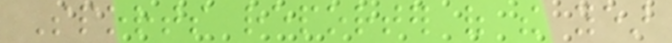Sports reporter of the year
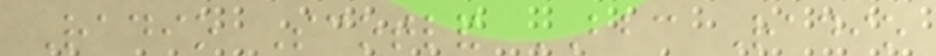Radio Scotland BBC Radio
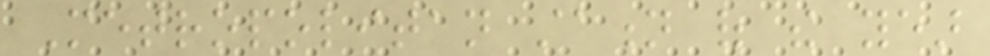Metropolitan station of the year
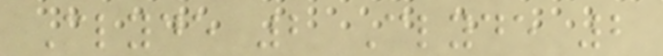Clyde 2 Clyde 2
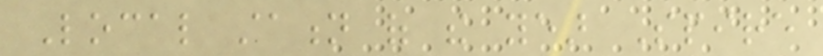Local station of the year Spire
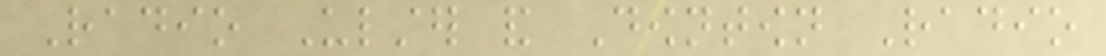Radio Ulster and Downtown Radio
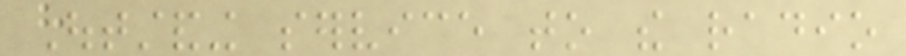Outstanding service to the radio
